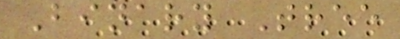Binary Tree
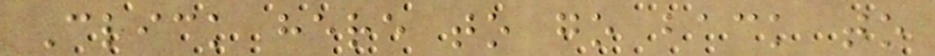Click here to go back to
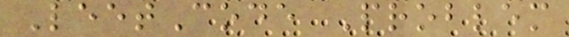LeetCode Problem
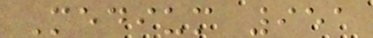Medium 951
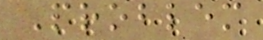Problem
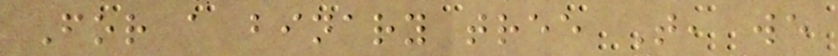For a binary tree T, we
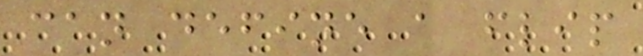can define a flip
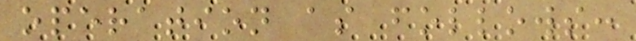operation as follows:
